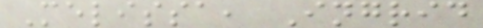Melissa, Ingrid
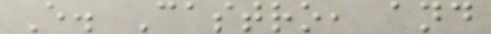E. Castro, and
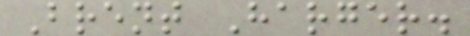Brent Harger.
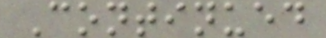Continued
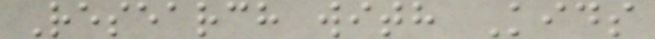Research with Kids
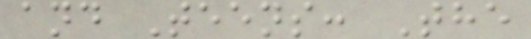and Teens: The
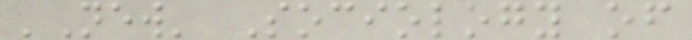'New' Sociology of
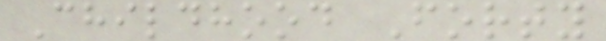Childhood Forty
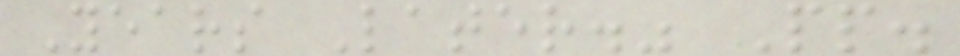Years Later." Pp.
